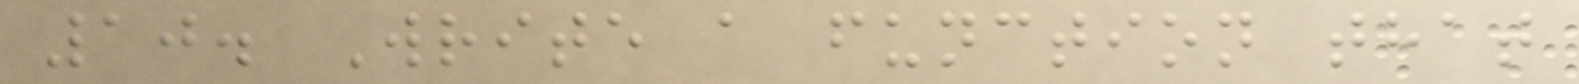10. Write a function that
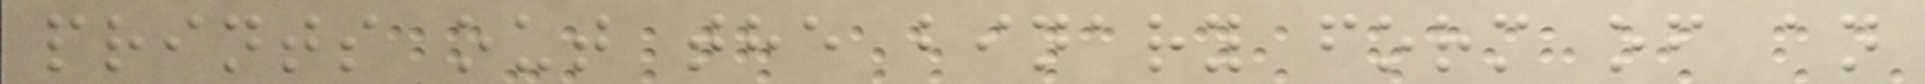prints out the binary form of an
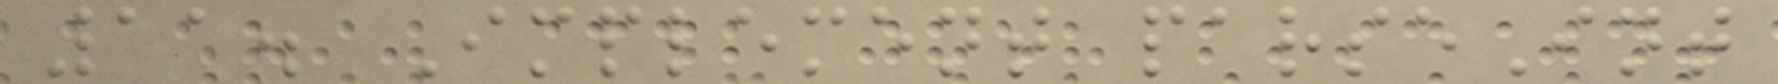11. Implement parseInt
